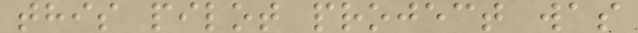this pilot project was
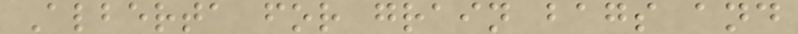Alberta for grain bags and
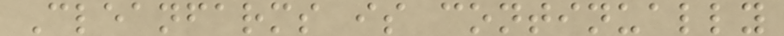Cleanfarms is continually
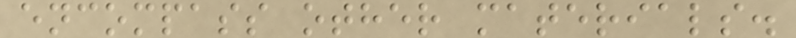encompass other materials.
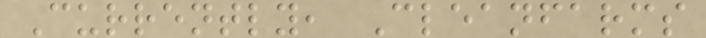Currently, Cleanfarms
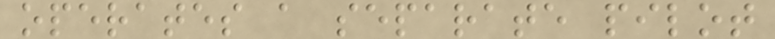operates a separate pilot
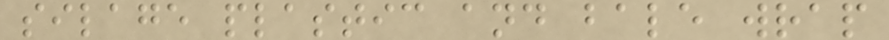silage plastic and bale wrap
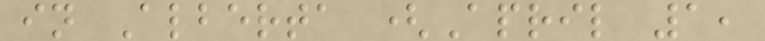in Alberta (April 1,
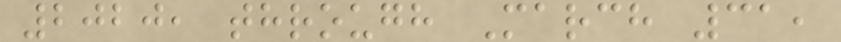2020, through March 31,
